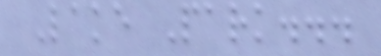Lake Park...
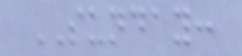SUNDAY:
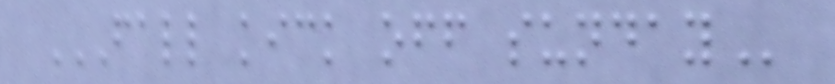FALL KICK OFF SUNDAY
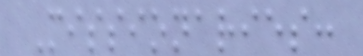Missionaries:
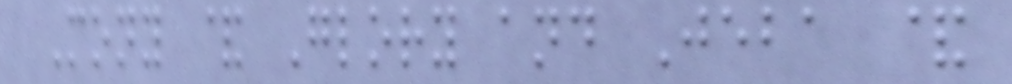Mony & Glory and Jeba &
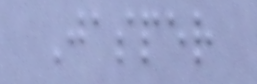Jasper
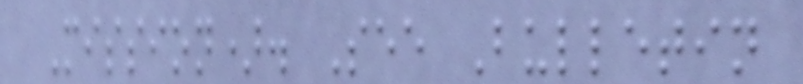Mission). See Bulletin
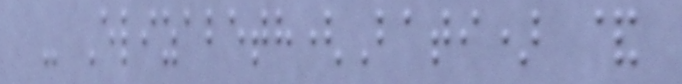- Elizabeth(Bati) &
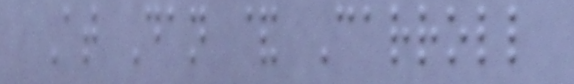At Dan & Carroll
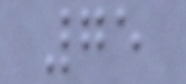75
